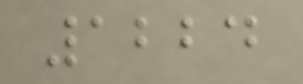1224
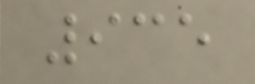935
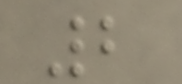2
